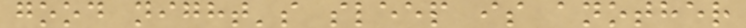good night's sleep is another
